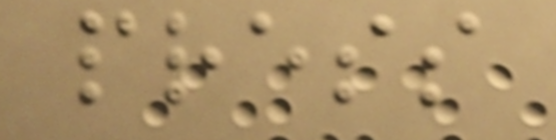press
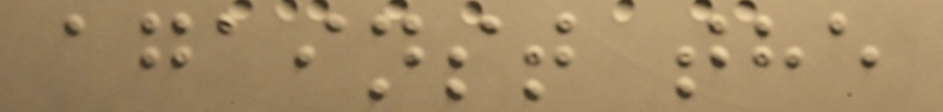against the
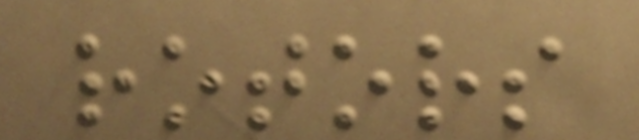rotors
